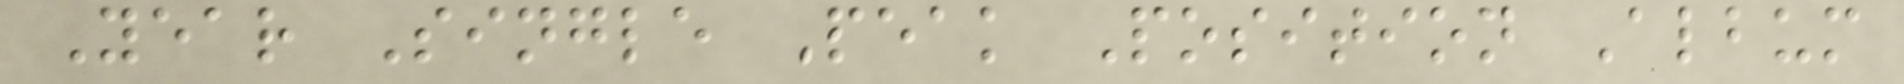Year Single Peak Position Album
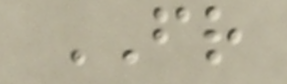FR
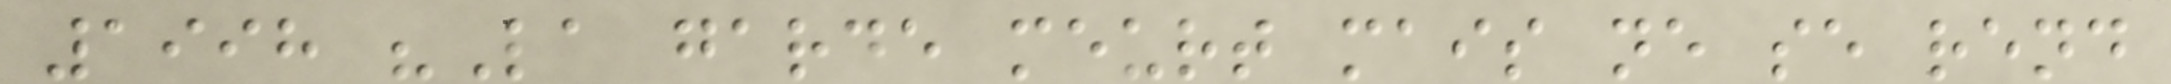1998 "La garde meurt mais ne se rend
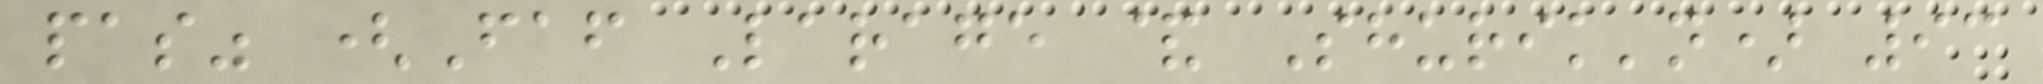pas" (Faf Larage & Shurik'n) 93
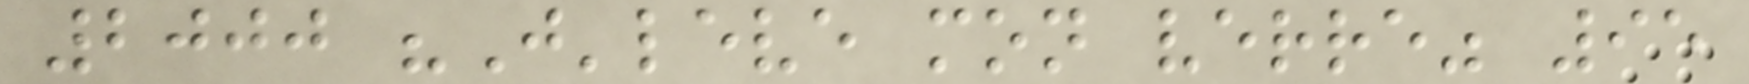2000 "J'leve mon verre" 95
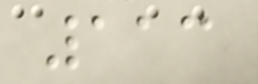113
